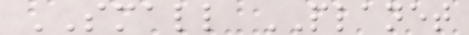SMALL PLANET
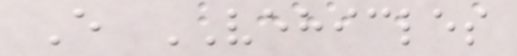E VEHICLES
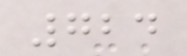724
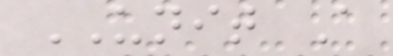UNIT A
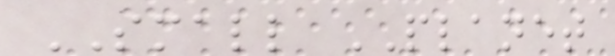SMALL PLANET
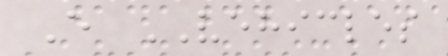E VEHICLES
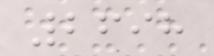2698
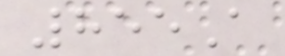855A
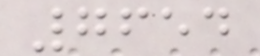7654
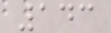143
